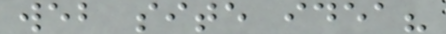web site idea?
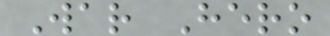War Hero
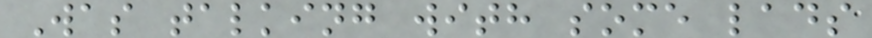Was talking with some lads
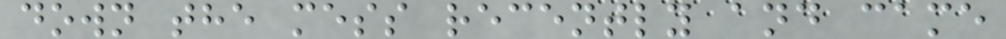down the mess recently and came
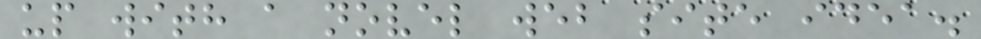up with a novel web site idea.
